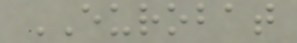EUROBAT
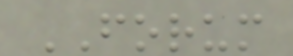FORUM
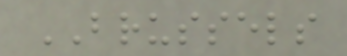BRUSSELS
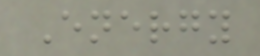Energy
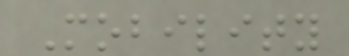Mobility
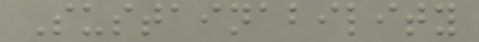Sustainability
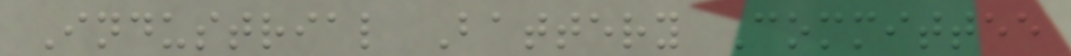Industrial Battery Committee
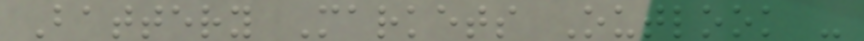Battery Markets Outlook -
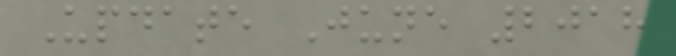Update June 2018
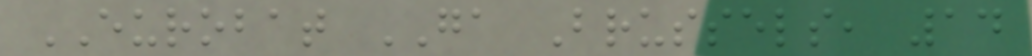EUROBAT GA Brussels, 14
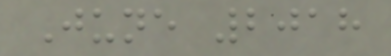June 2018
